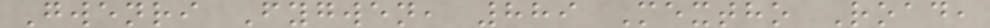Gwenri Fygwen, 889 Mextho Road,
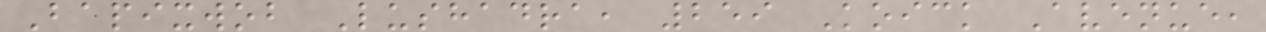Bapixwob Lushadra, 259 Koick Avenue,
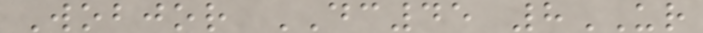Wobjor DC45 8UR
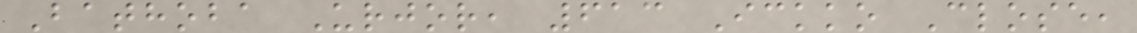Bathoba Urjor, 613 Ickko Close,
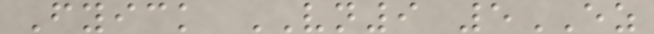Fyick VN9 5EZ
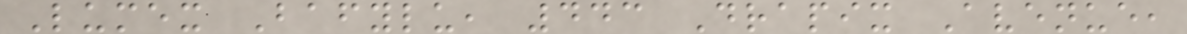Lumex Bafylu, 443 Drapix Avenue,
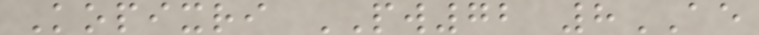Kopixri PW72 8AE
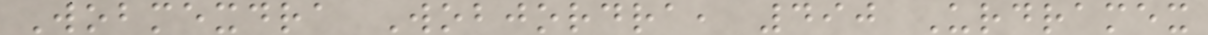Wobmexdra Wobjordra, 490 Urdramex
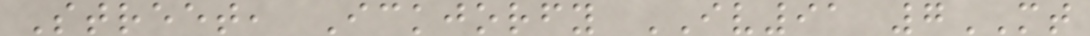Street, Ickjorfy IV91 7MT
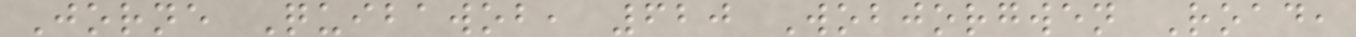Jorne Quibawob, 620 Wobjorgwen Road,
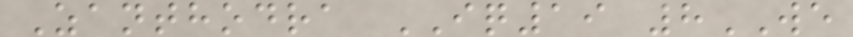Zanthodra IQ19 8WE
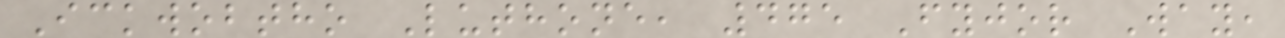Ickwobtho Luthone, 475 Fyjor Way,
